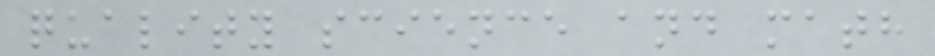quality science and math
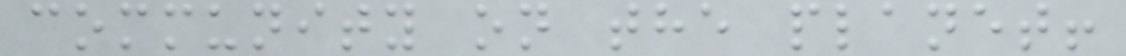community on the planet!
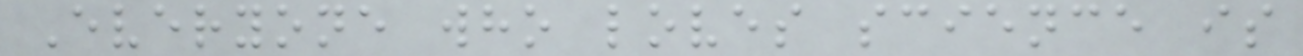Everyone who loves science is
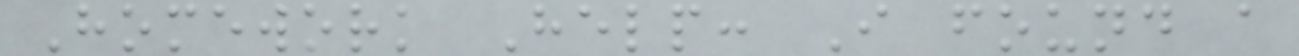Homework Help: I found a
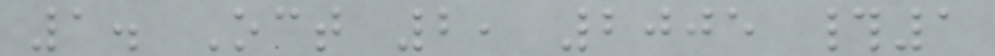1. Oct 2, 2005 #1
